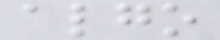algo
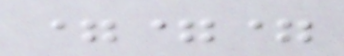===
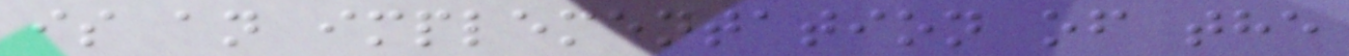is an implementation of the
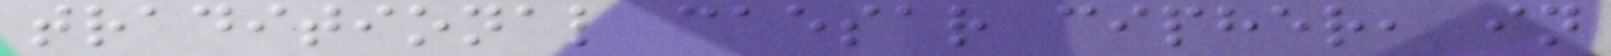traditional caesar cipher, in
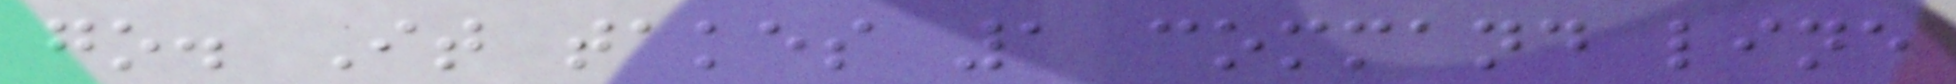go. It takes 1 command line
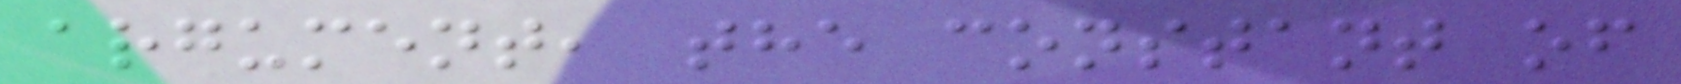argument, the constant of
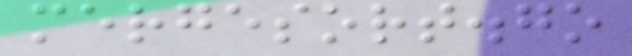mergesort.go
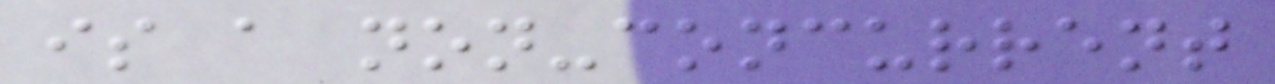is a non-concurrent
